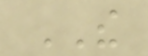THE
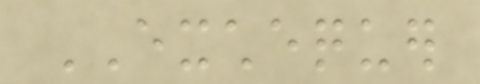EXCHEQUER
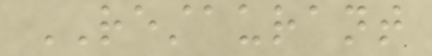RESTAURANT
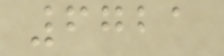6721
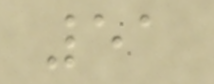51
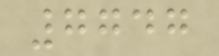7747
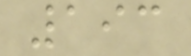193
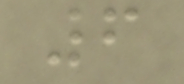6
